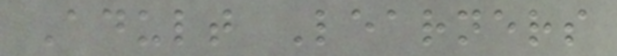Adult Learners
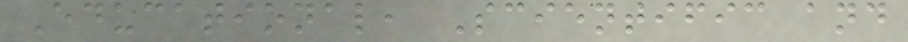Educational, Scientific and
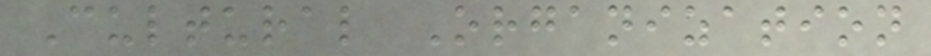Cultural Organization
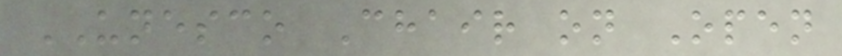UNESCO Chair on Open
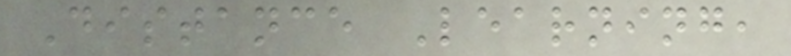Distance Learning,
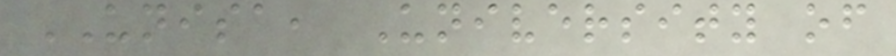UNISA, University of
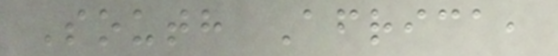South Africa,
